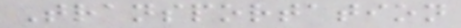Transportation
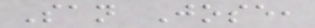San Jose,
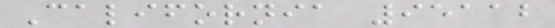California 95112
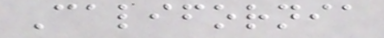California
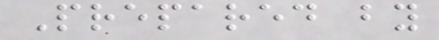Prepared by
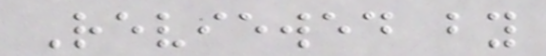Reviewed by
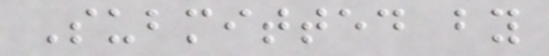Submitted by
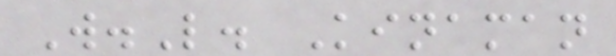W.L. Kinaman
